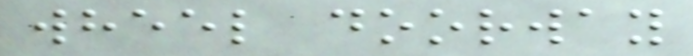wheel doorway
